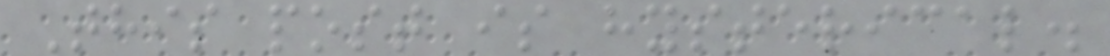This post is hysterical.
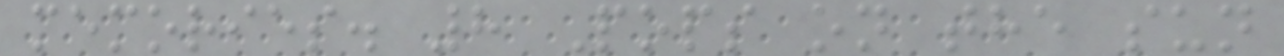memories. 8 Pops on the sun
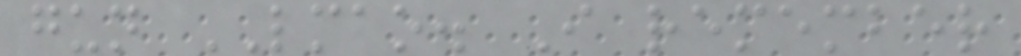gun LMAO. I remember
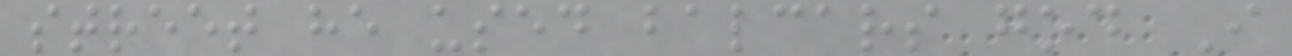street he used balcars god I
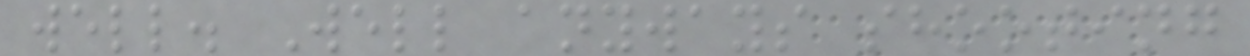well. Well anyways shooting
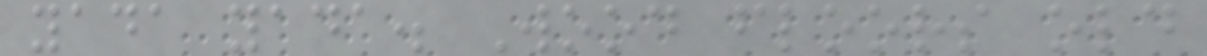yada yada. Wood floors old
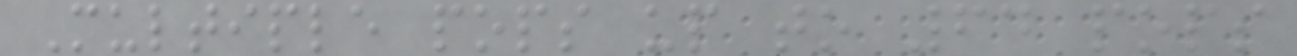Multiple pops up to 64 pops
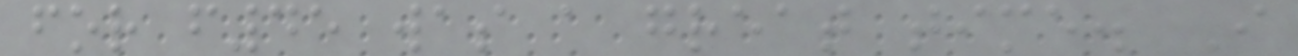for f45 was a great time. I
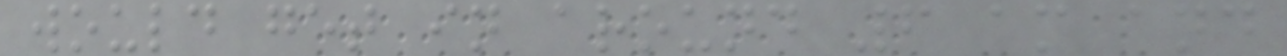would get in around 6 am and
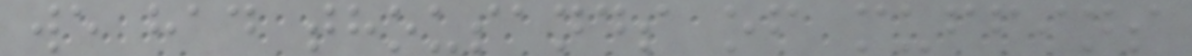we had thousands of muffins
